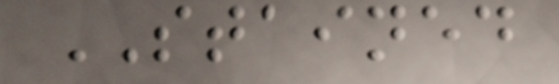STAINED
